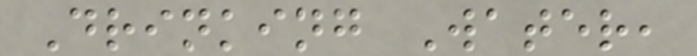Drinking Water,
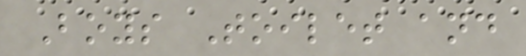Boys Toilet and
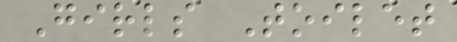Girls Toilet
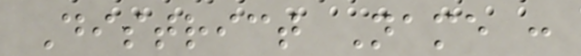District Name :
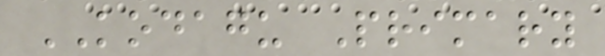KODAGU Primary
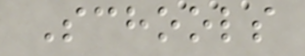Schools
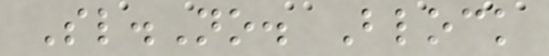Sl.No. Block
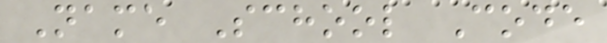Name School Code
